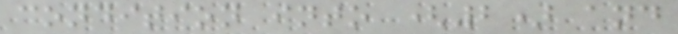condition into (2) and
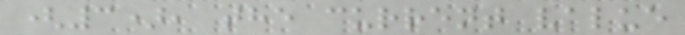(3), the current value
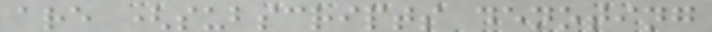are (subscripts denoting
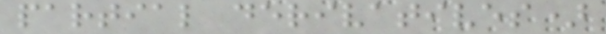partial derivatives)
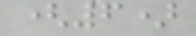(6)
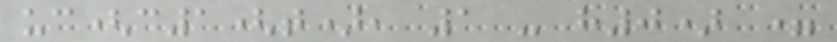uc(c1(t), 1 - h0) =
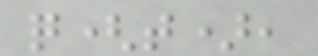q(t),
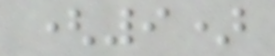(9)
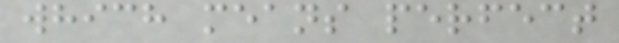which means perfect
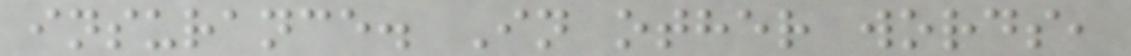insurance. In other words,
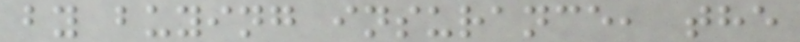by buying insurance, the
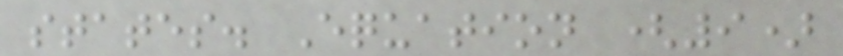states. Equation (9)
